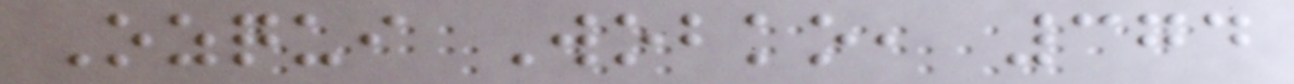Ozqui Wobko, 374
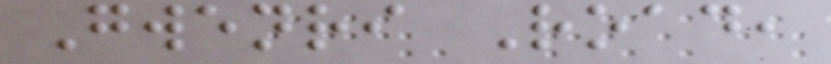Gwenri Road,
